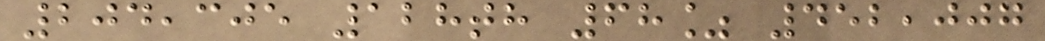204,305 128th 68% 452,007
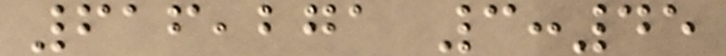616,271 3:45
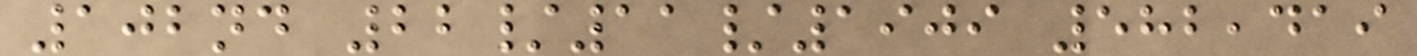102nd 22/11/1909 582,419
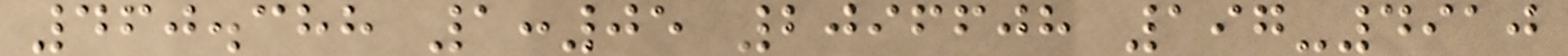460.388 1:05 2096608 197-4910
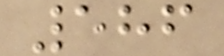586
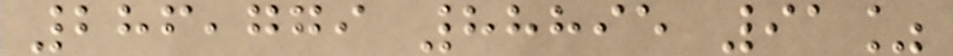286,779 88895 91%
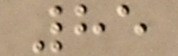85
